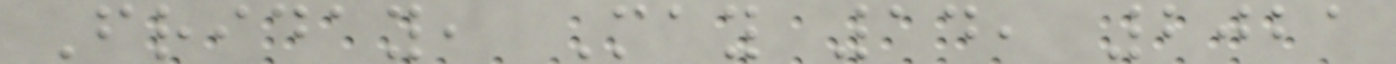Friday, May 14, 2021
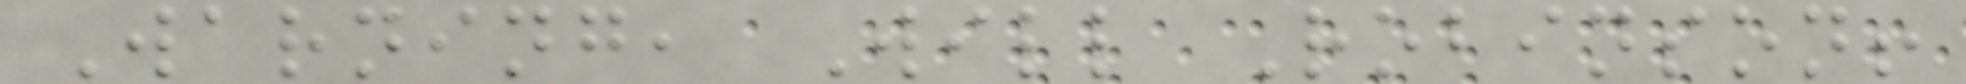Warning, Will Robinson!
